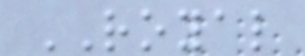ROYAL
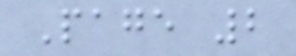Page 2
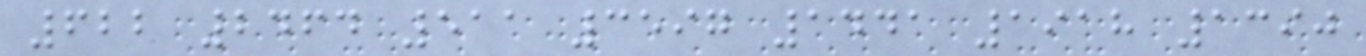622 2464 511 3597 1441 1918 1390
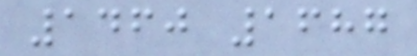1460 1687
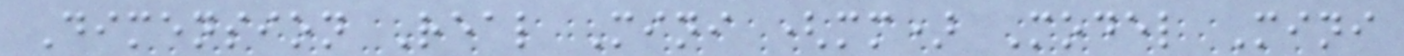Dimension Real Mini (mm) Model Mini
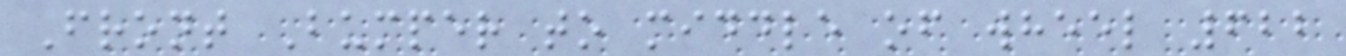Front Bumper to middle of wheel 622
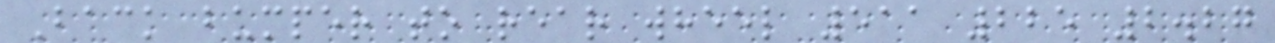Back bumper to rear wheel 511 225 2.27
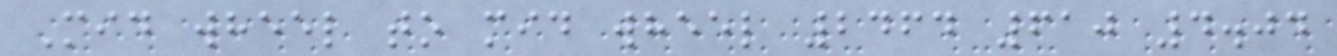Mid wheel to mid wheel 2464 610 4.04
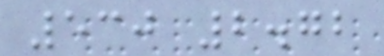530 2.72
